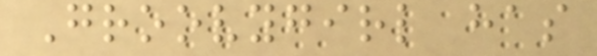Groovygirl has
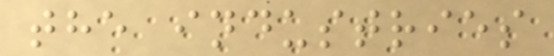the industries
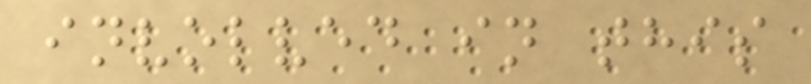involved in this
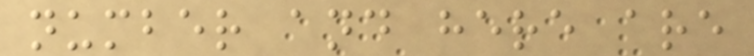number and here are
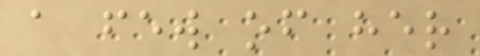a few of her
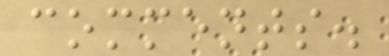comments.
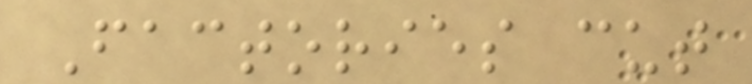Factories cut
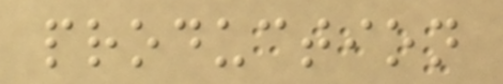production
